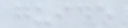guide
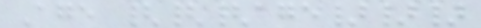Age {{{age}}}
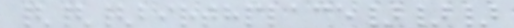{{{birthplace}}}
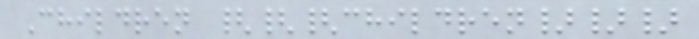Children {{{children}}}
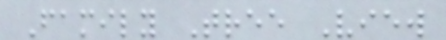Family Tree View
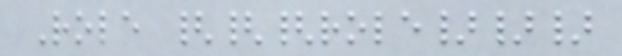Role {{{role}}}
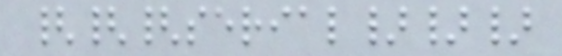{{{serial}}}
